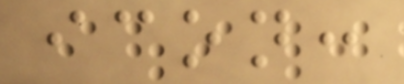icon:
